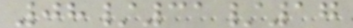08/31/17
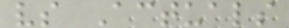vs Actuals
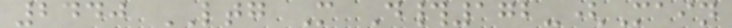2440 LTG M D#172-(Main
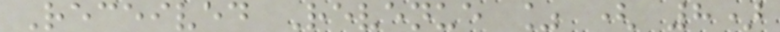Received Revenue % ( 8)
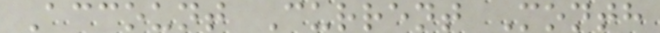Account Current Month
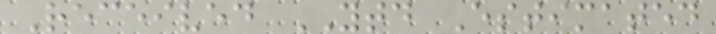Received YTD Estimated
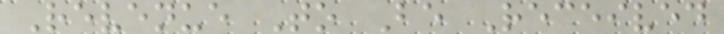Revenue To Be Received
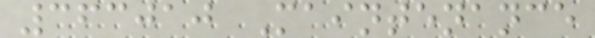363010 Maintenance
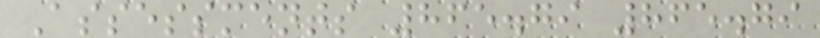Assessments 865.79 865.79
